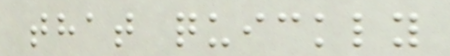that quickly
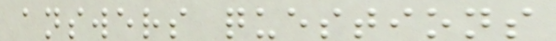answers questions
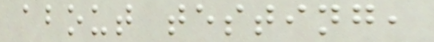about testing,
